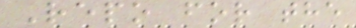Repo for the
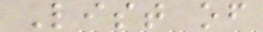List of
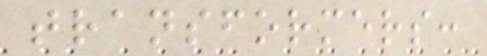transformers:
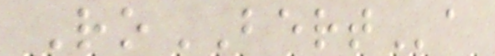RoBERTa
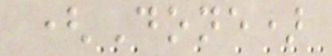(Done)
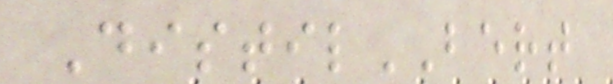DistilBERT
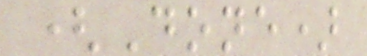(Done)
